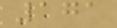171
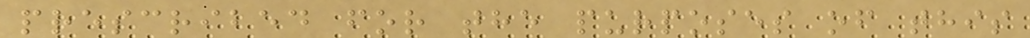prescribed for the purposes of this
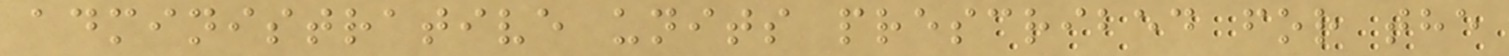administrative units prescribed for the
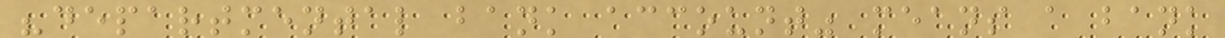"departmental bank account" means a bank
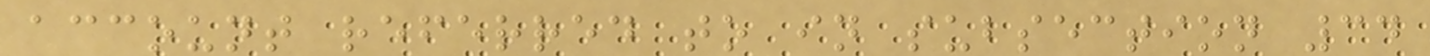account referred to in subsection 34
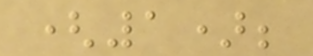(1);
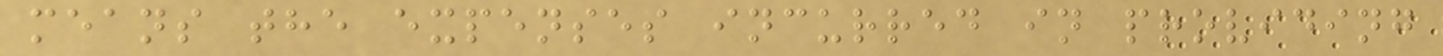means the expenses incurred in providing
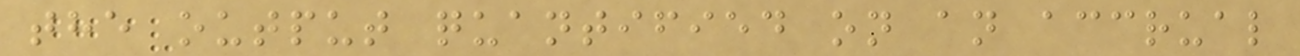the output quantified on an accrual
